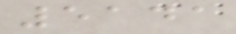5141
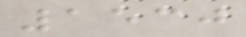1530
